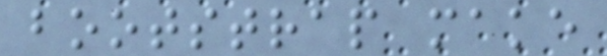bootstrap make
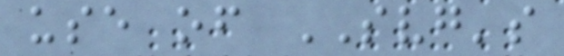use of SVG's
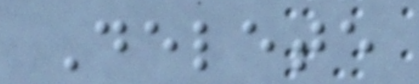Delete
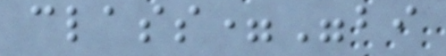class="bi
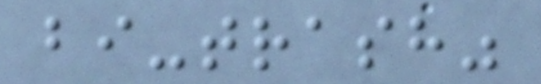bi-trash"
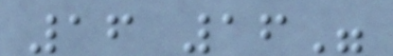16 16"
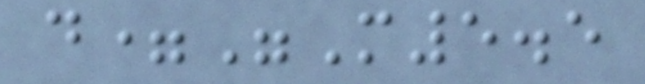d="M5.5
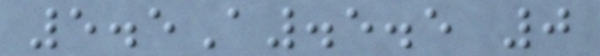5.5A.5.5 0
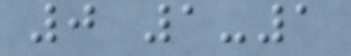0 1-1
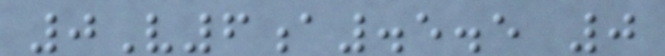0V6a.5.5 0
